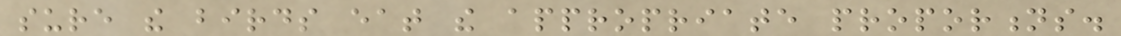sure the birds eat the appropriate proportions.
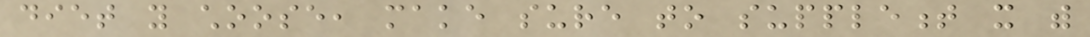diet you choose, make sure to supplement it with
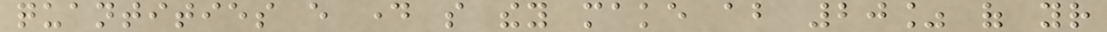quantities every day so they make about 20% of your
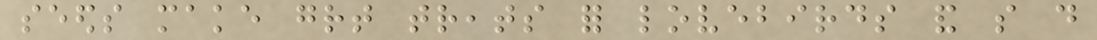seeds make great treats for lovebirds and so do
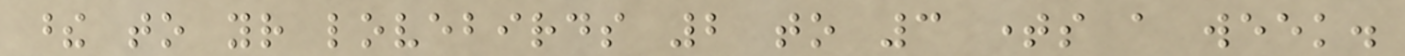these to your lovebirds 2 to 3 times a week.
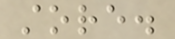store.
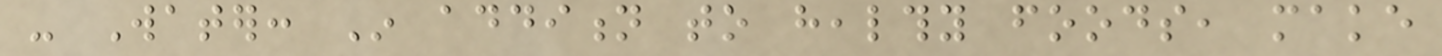- Water: In addition to healthy foods, make
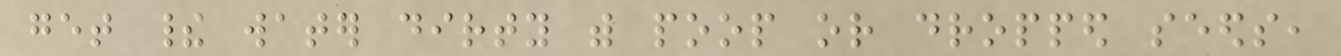get their water dirty with poop or dropped seeds,
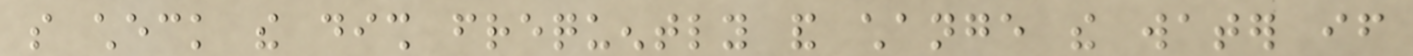so check the dish frequently and change the water if
